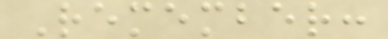Remember:
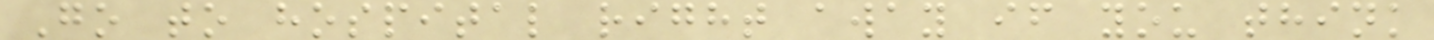Go to hospital right away if you think
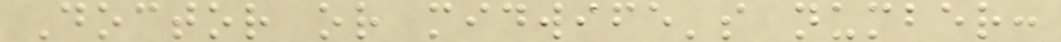Doctor or midwife's number:
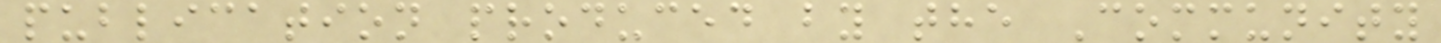publication produced by the Community
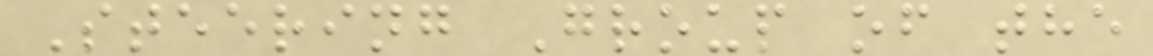Steering Group of the
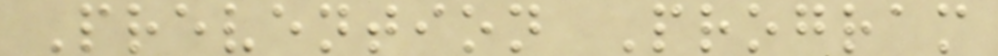Prevention Program
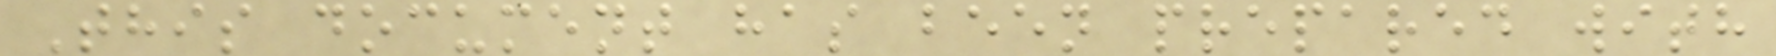This document has been prepared with
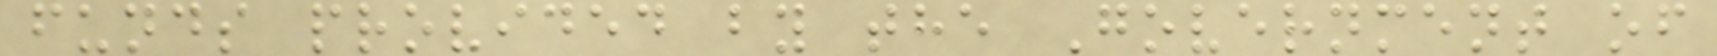funds provided by the Government of
